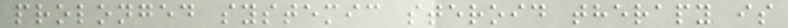prolonged systemic steroid therapy is
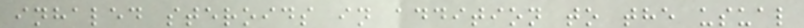inhaled steroids in addition to the usual
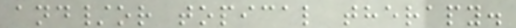and/or topical therapy.
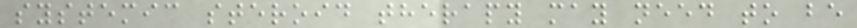systemic steroid therapy may need to be
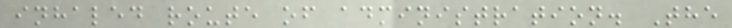inhaled route of administration. The
